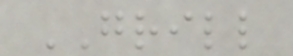GRILL
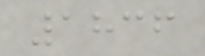1836
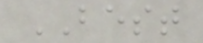BEST
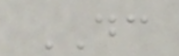DC
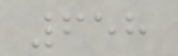658
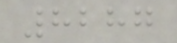8287
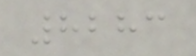8283
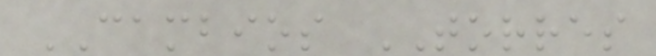CAMBIOS TORRES
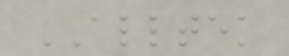ALLTEK
